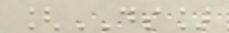[DS]
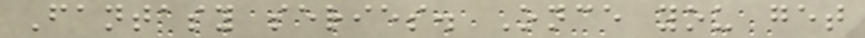Fantasy series. Once you get
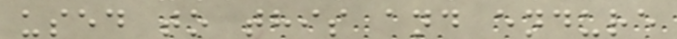used to this and endure
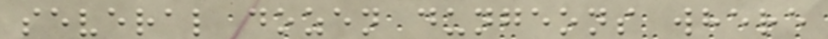several dozen dungeons where
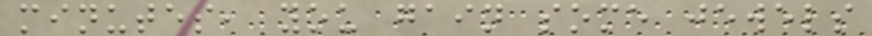minutes, you gain some jewels
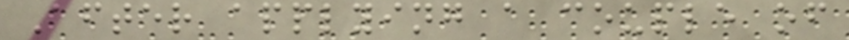After applying a couple of
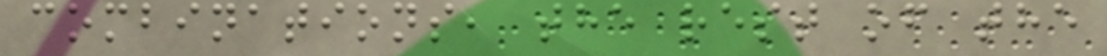combinations, the rest of the
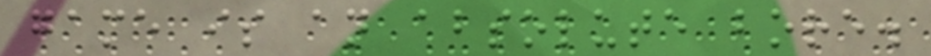game is an absolute bore.
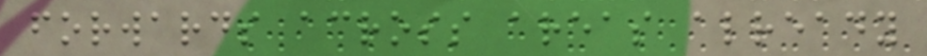forwards across areas already
